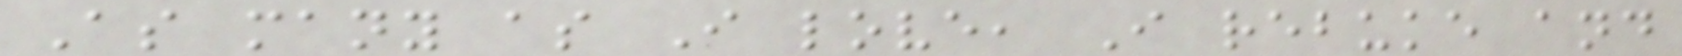As many as I love, I rebuke and
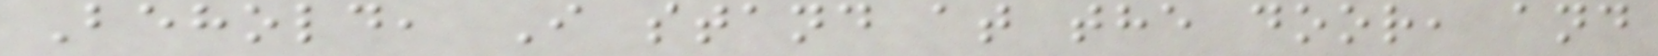Behold, I stand at the door, and
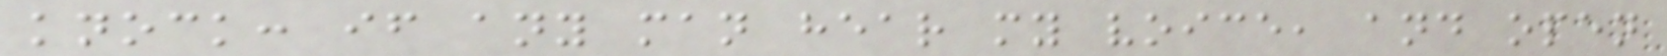knock: if any man hear my voice, and open
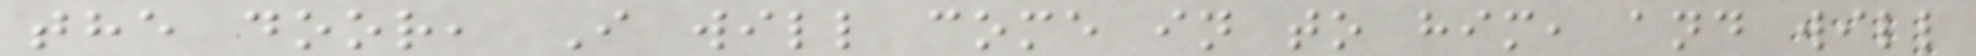the door, I will come in to him, and will
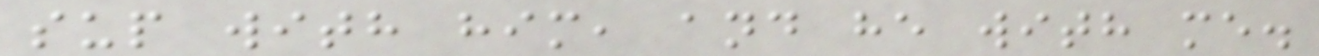sup with him, and he with me.
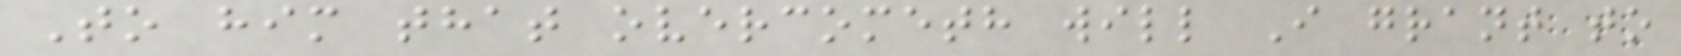To him that overcometh will I grant to
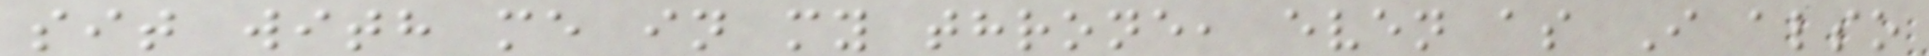sit with me in my throne, even as I also
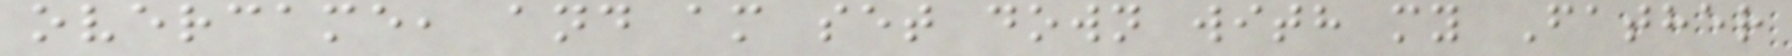overcame, and am set down with my Father
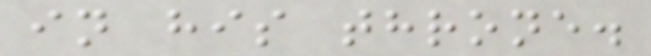in his throne.
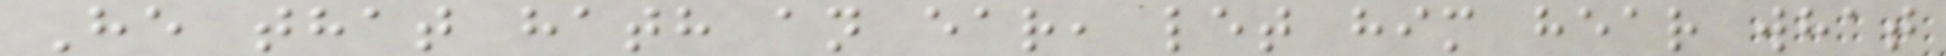He that hath an ear, let him hear what
